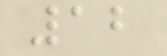12
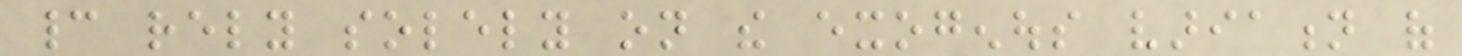cannot rely solely on the exogenous variation of
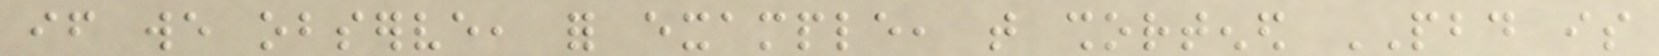if we observe, for example, that shortened PBD is
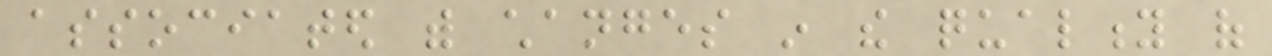associated with changes in the quality of
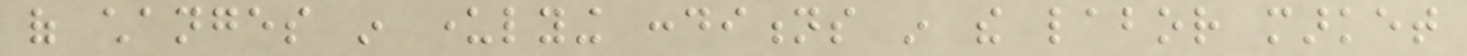of changes in underlying conditions in the labor market
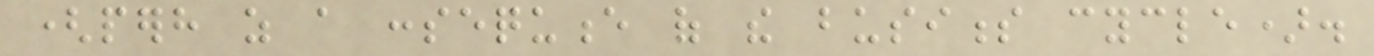(perhaps as a consequence of the business cycle).
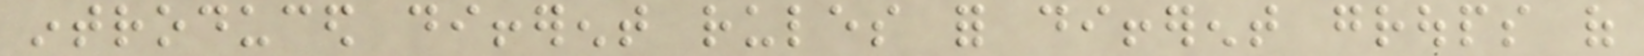introduced different rules for different groups of
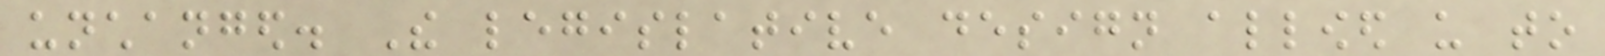unchanged. The legislative design allowed us to
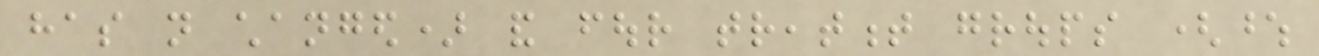has not changed) and four treatment groups (whose
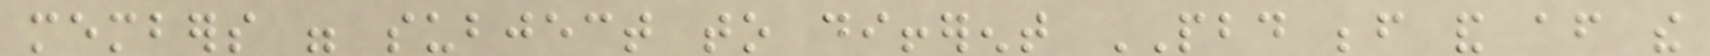members were subject to different PBD before and after the
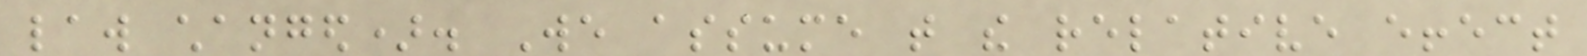law changed). We assume that the relative effect
